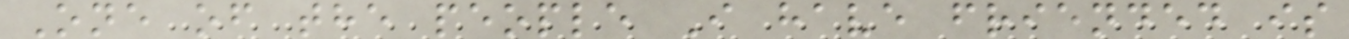One of the people I have friended is
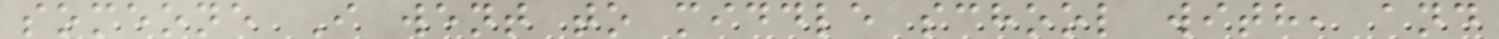someone I went to middle school with, and
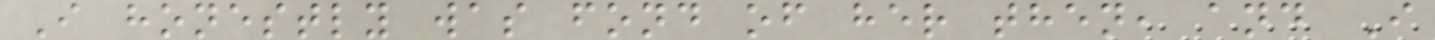I honestly was fond of her then, and I
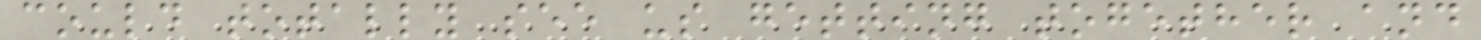could totally see us getting together and
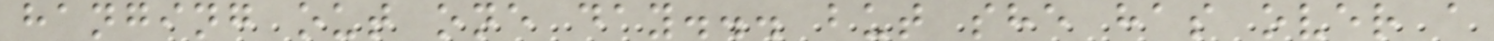hanging out one day... but she has over a
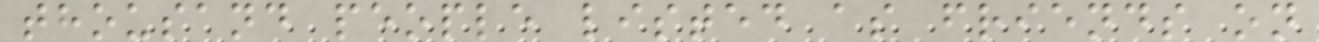thousand people listed as friends on
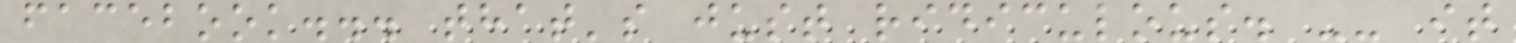facebook... that's just ridiculous. -- it
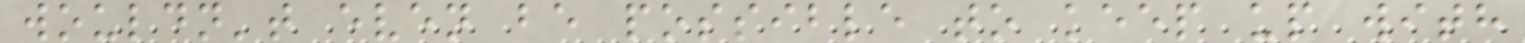wouldn't even be possible to keep up with
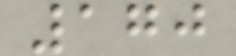170
